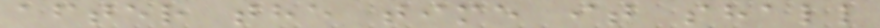after the time it shall
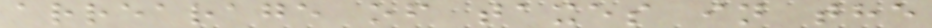arrearage of taxes in the
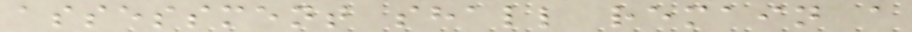assessment shall remain a
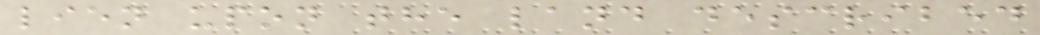lien upon the land described
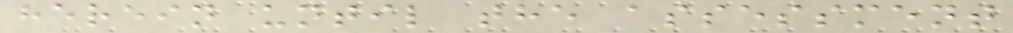herein until the assessment
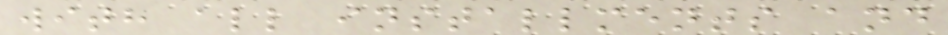with all installments and
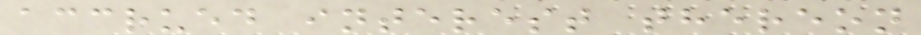accrued interest thereon
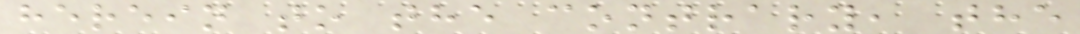herein to the contrary, the
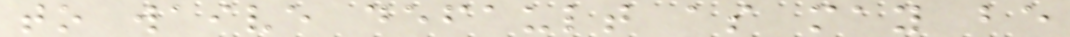to waive default as may be
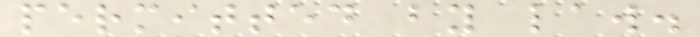permitted by law.
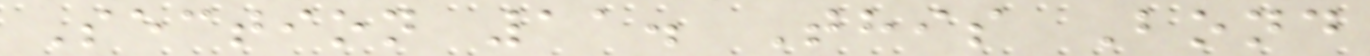Section 11. This Bond
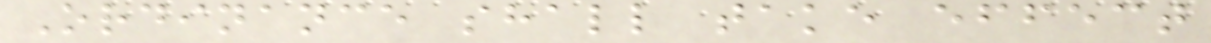Ordinance shall take effect
